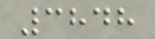3848
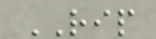RIP
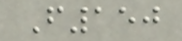F150
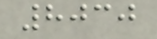8030
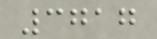3717
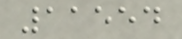11554
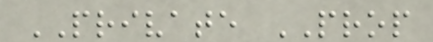PRIVATE PROP
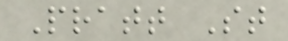Pratt St
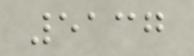5137
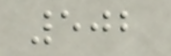502
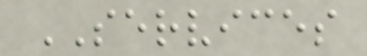SERVICES
